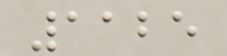1125
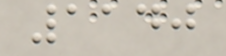1140
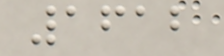1612
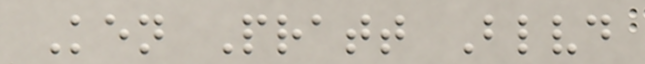Ken Pratt Blvd
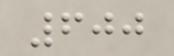600
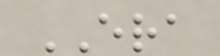ERA
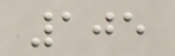105
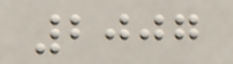2007
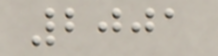2001
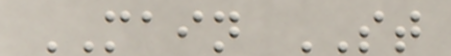MAIN ST
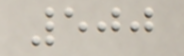500
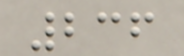236
